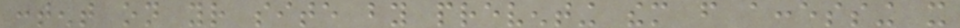content on your site by preventing them from accessing it
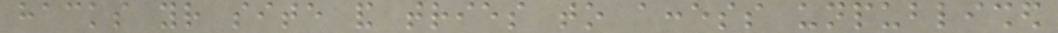hacks your site and tries to access unpublished
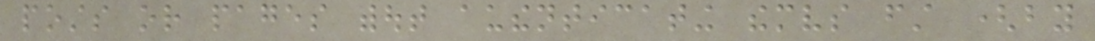posts or pages without authenticating themselves first (by
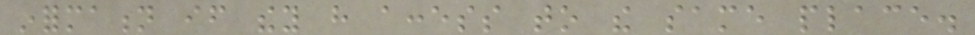information if they have access to the same place.
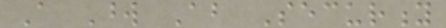A Word About Security
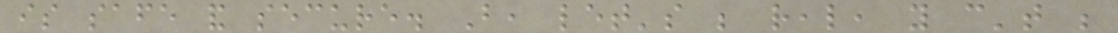is safe and secure. But, let's be real, you can't be
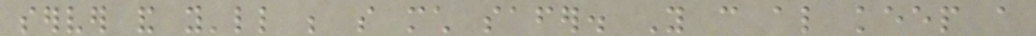server and you'll be so much safer. You can also keep a
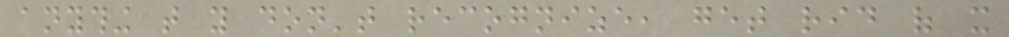anything that you don't recognize, get rid of it
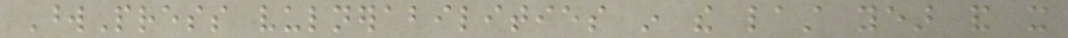WordPress vulnerabilities in the last year and it
